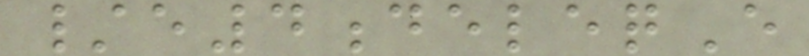/e4deleqE
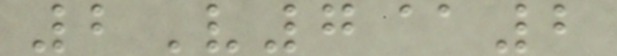2V7@2
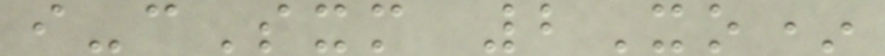i-cSxm 2Xo*
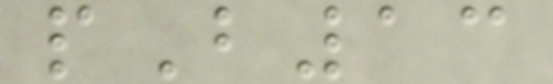pB13
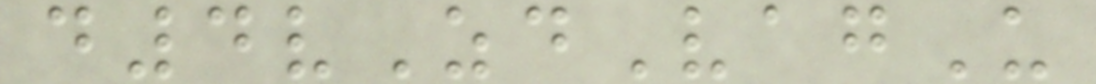d4vZdVagU
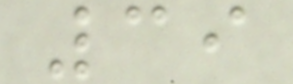39
